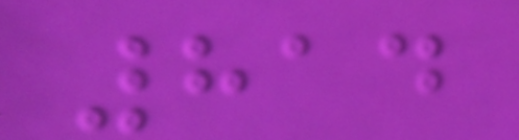814
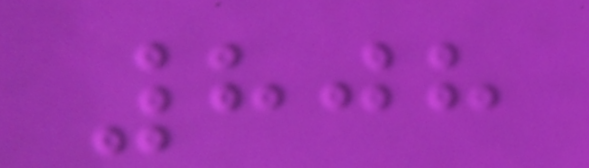808
